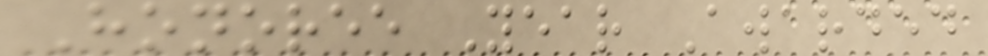Honoree Year Awarded
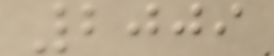2009
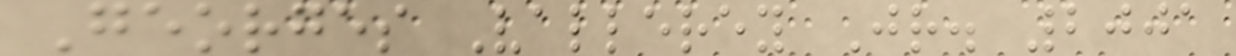Georges Vallerey Jr. 2001
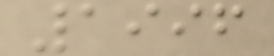1996
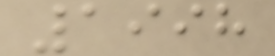1998
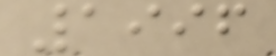1996
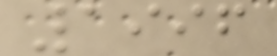1996
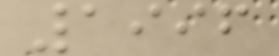1996
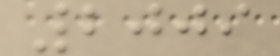2009
